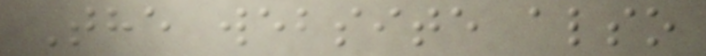The website also
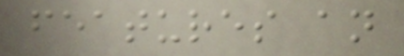features an
